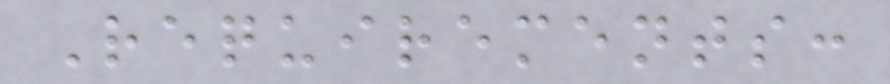Requirements:
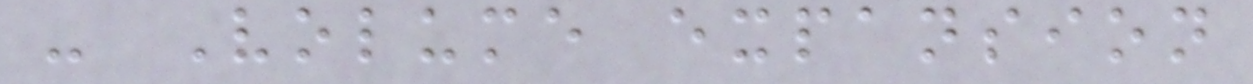- Volume expansion
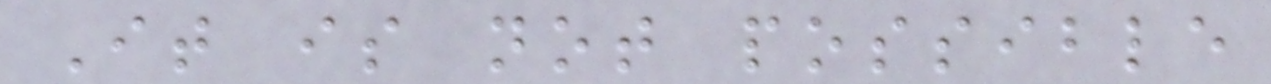It is not possible
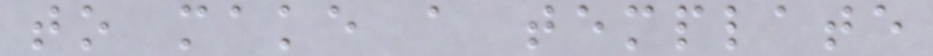to make a template
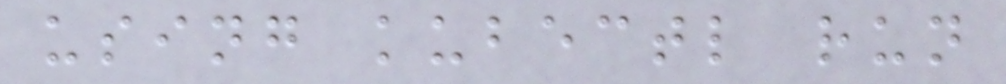using kubectl run
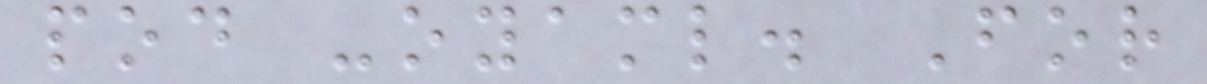pod -oyaml. For
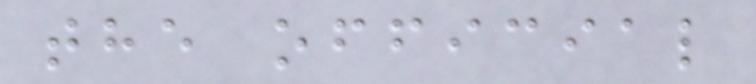the official
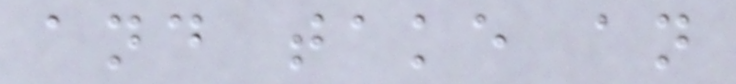and take an
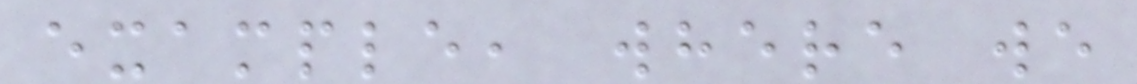example, where we
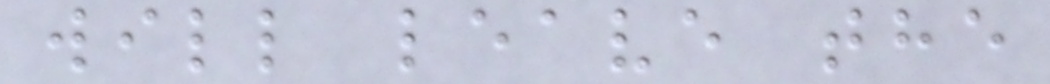will leave the
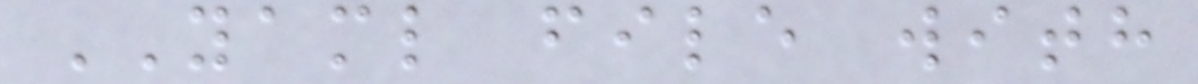YAML file with
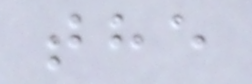the
